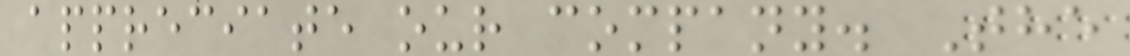appreciate our company. The
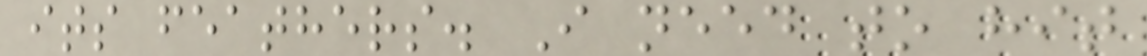its feathers. I need to hit
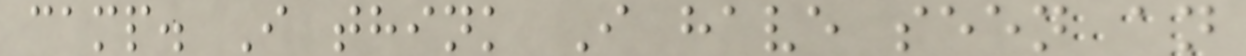camp. I think I have seen an
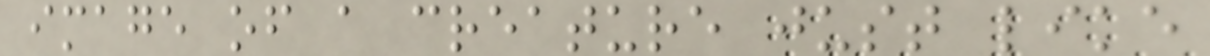image of a creature just like
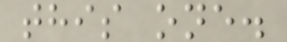this one.
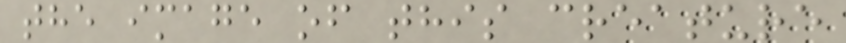the image of this creature
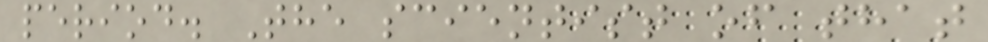period. The scientist of that
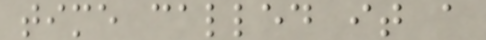time called it a
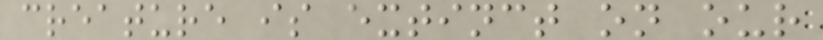creature is extinct on our
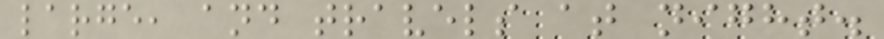large, and travels at night.
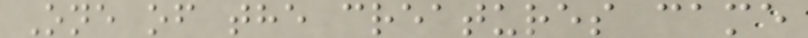One of the creatures came
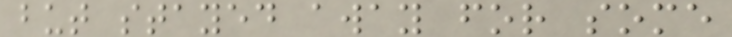but stayed away for some
